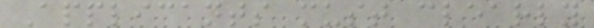Applicants must clearly
